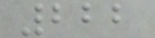222
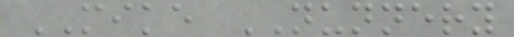MIKE NUNNERY
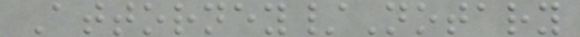Attorney/Notary
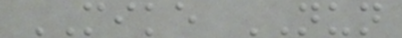MIKE NUN
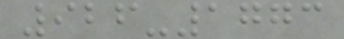926-1773
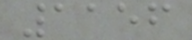1156
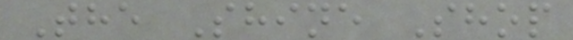The Shine Shop
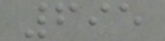695
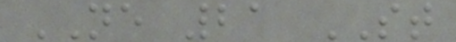NE 21 ST
